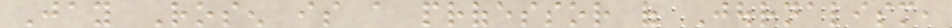Jay Rosen is a professor of Journalism,
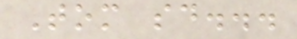Tom said...
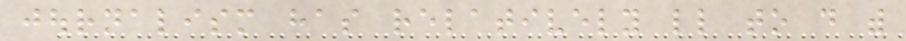journalism has relatively little to do with
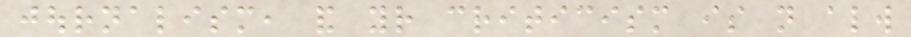journalism, and your criticism is not always
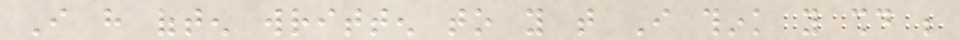I have often written to you that I think you should be
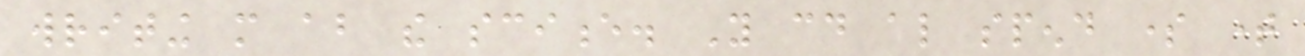writing more about the science. You could also spend some time
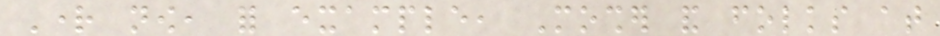Right now, for example, Mosher and folks at
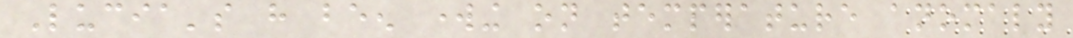Lucia's have been working on temperature anomaly
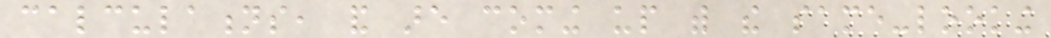calculations, and are coming up with the same-looking
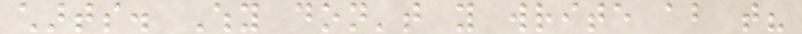charts. Why don't you write about that?
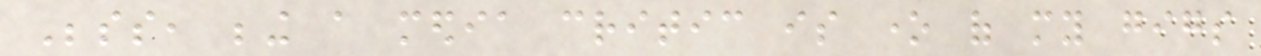Besides, being a media critic is one of my gigs
